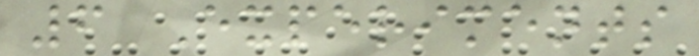6 Experiments
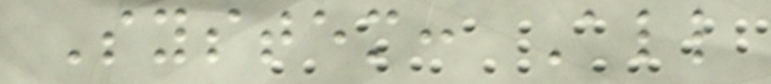System: All
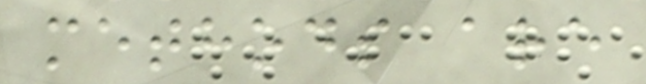methods are
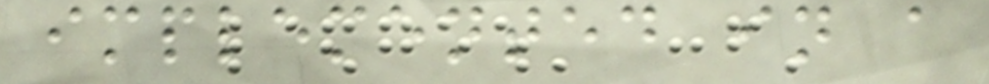implemented in a
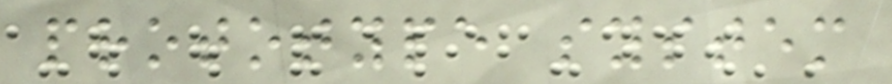prototype system
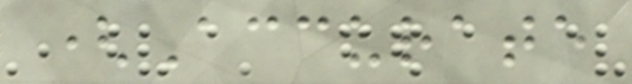(Accurate
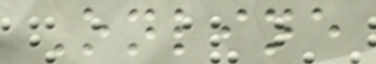Online
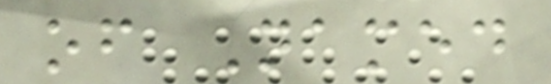of Named
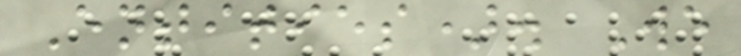Entities). We
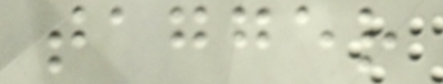tagger
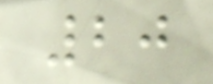20
